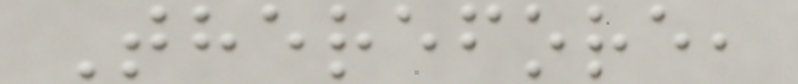Therefore,
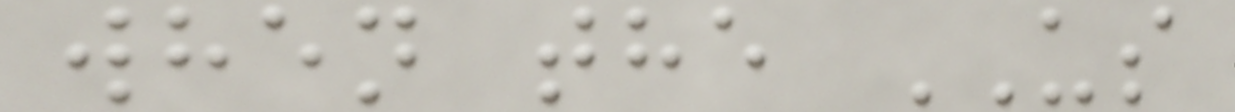when the US
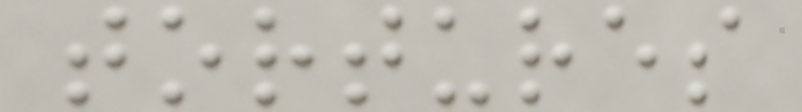tortures
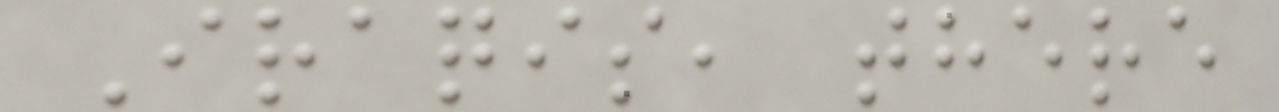Iraqis, there
